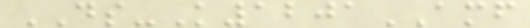DS-K1201AMF
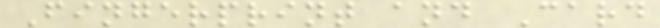Fingerprint and Card
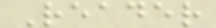Reader
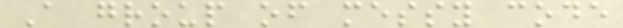A group of messy code
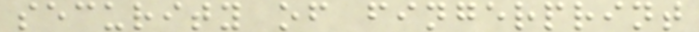security of fingerprint
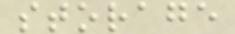storage
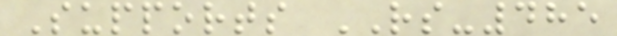Supports RS-485
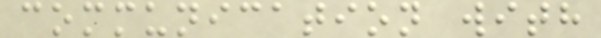communication with
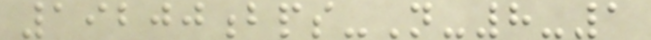19200bps-N-8-1
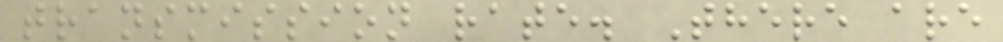transmission rate. There are
